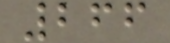266
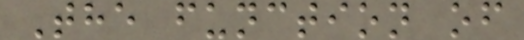The function of
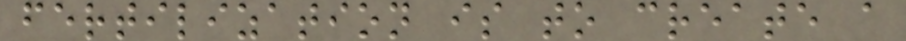fertilization is to create a
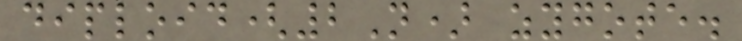diploid(2N) zygote.
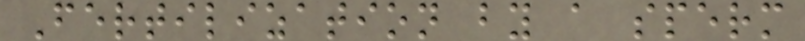Fertilization by a sperm
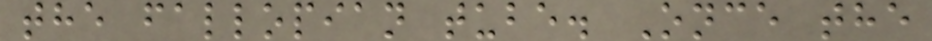the fallopian tube. Once the
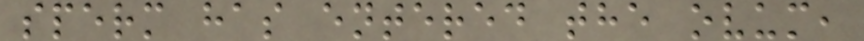sperm has entered the ovum,
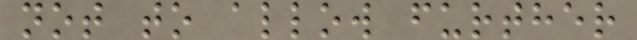not to allow further
